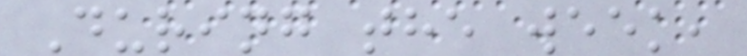During the week,
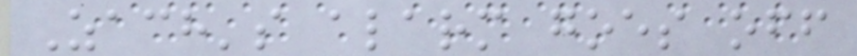Zach's alarm goes off
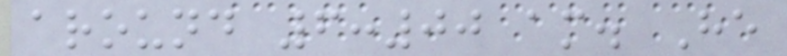around 6:00 am. He
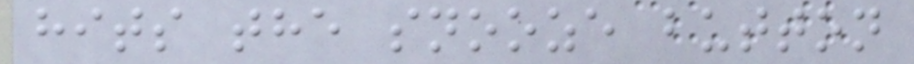hits the snooze button
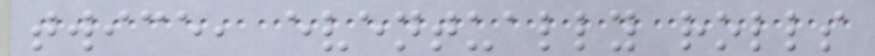twice, eventually rolls
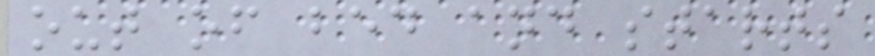out of bed and starts
